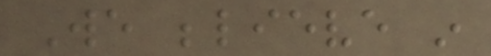We believe in
